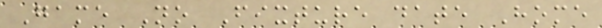Game No Fixture date Home
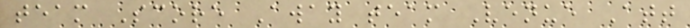team Score Away team Venue Att
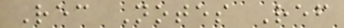Rec Notes Ref
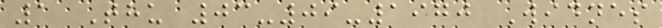1 Thu 03-09-1970 Widnes
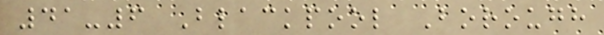41-6 Blackpool Borough
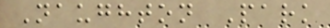Naughton Park
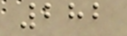282
